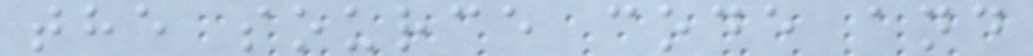the source code and
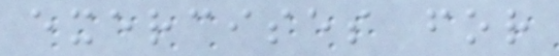exercises for
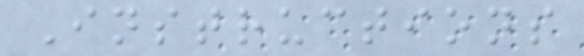Instructions
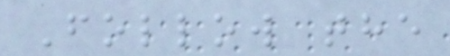Follow the
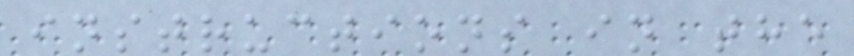instructions in the
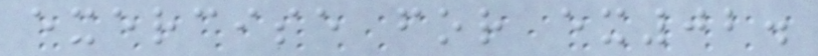exercise for ex02.
